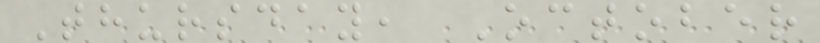Thursday, October
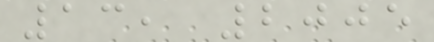13, 2005
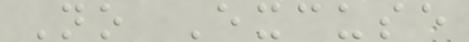No Excuse
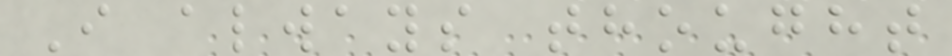I always thought
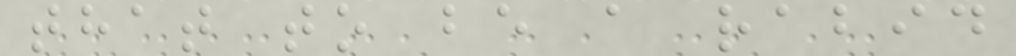that to be a rabid
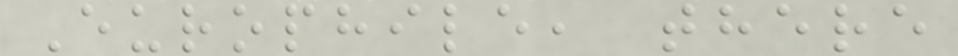Europhile, there
